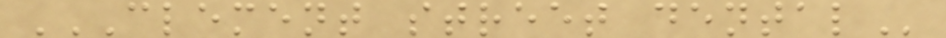CLEMENT STREET DENTAL
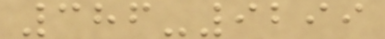386-9299
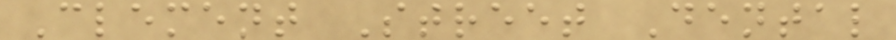Clement Street Dental
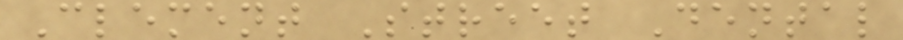Clement Street Dental
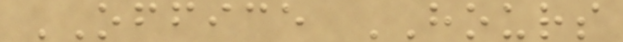OFFICE HOURS
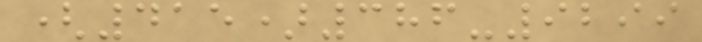(415)386-9299
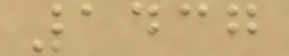1437
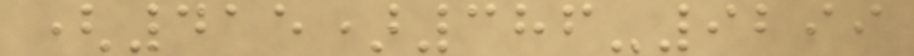(415)386-9299
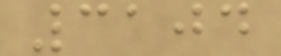3104
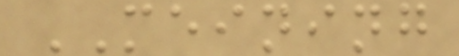MEINING
